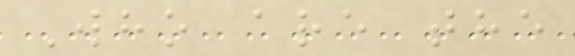Who are the
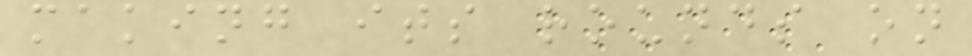making its rounds on
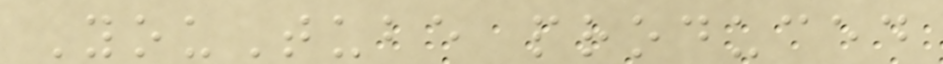YouTube produced
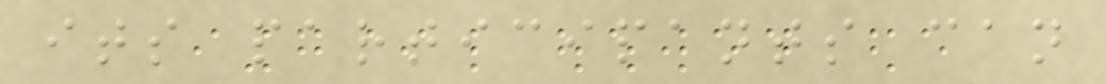its participants can
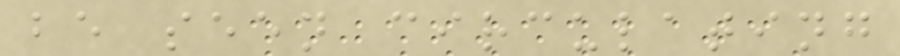be seen circulating
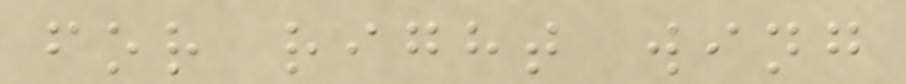for right wing
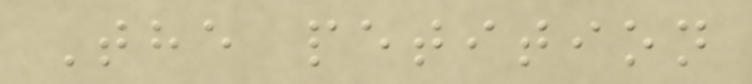The petition
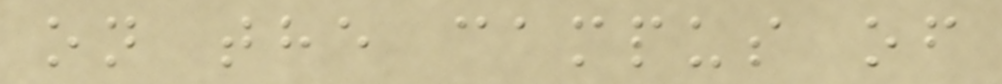on the campus of
